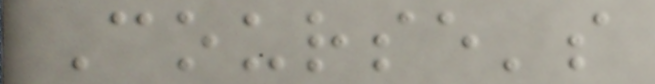Course's
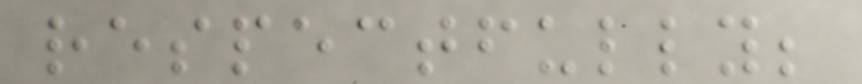respectfully;
